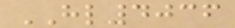HL4036
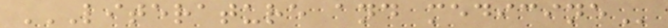LITERATURE AND MEDICINE
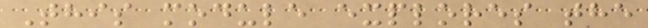This module explores the
